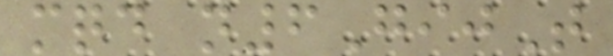mqd n6GijT
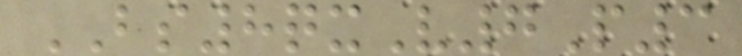BS8qxV7P3
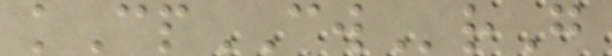kCpCWrG
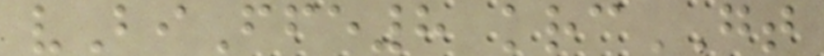vBiFfe8 krcGT
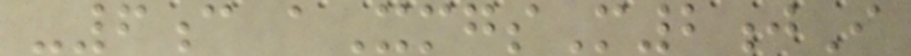-6c aXmgsM2jI
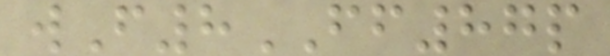wF8FF87p
